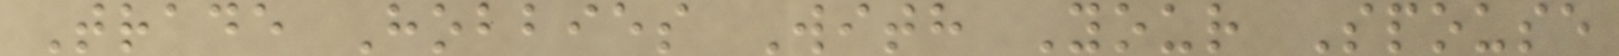Trade Hobbies With Your Spouse
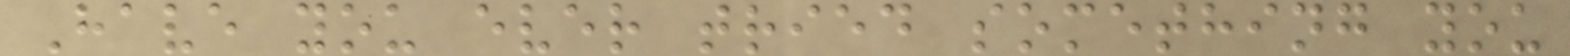Have you ever tried something you
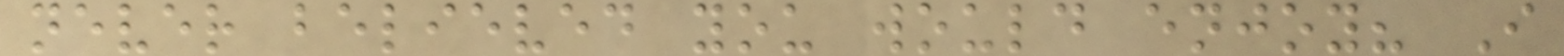never believed you would enjoy? I
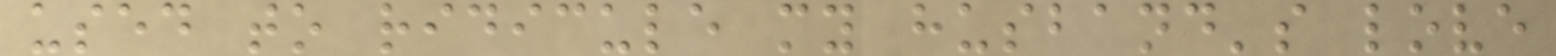used to ridicule my husband's love
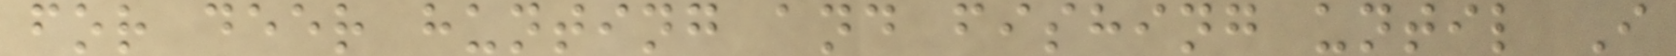for deer hunting and fishing until I
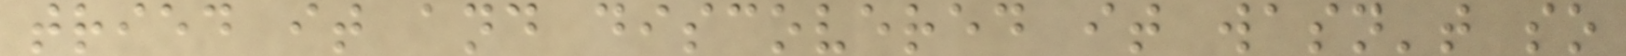tried it and discovered it wasn't so
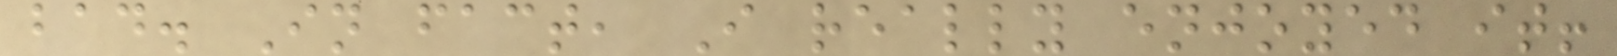bad. In fact, I really enjoyed it!
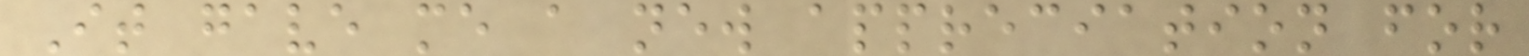It gave me a new appreciation for
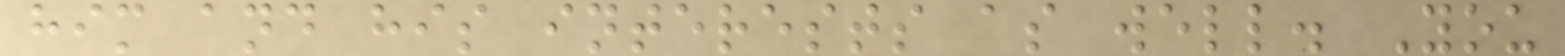him and his interests as well. You
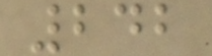242
